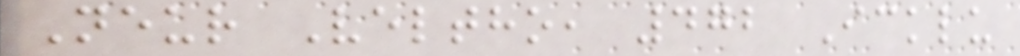Neur Veltho, 472 Icklu
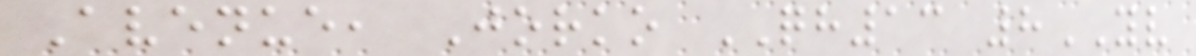Avenue, Jorko QH13 8YV
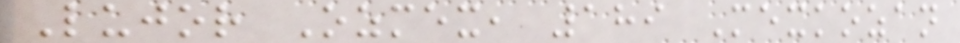Lujor Ozmex, 189 Mexkozan
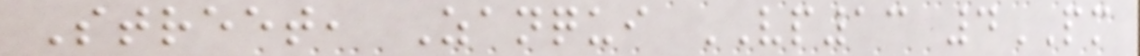Street, Zanqui VP13 4PM
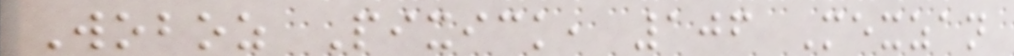Woboz Pixick, 106 Mexzan
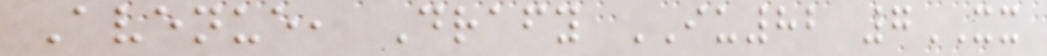Avenue, Drafy IU82 7XX
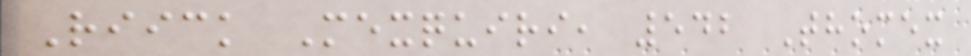Riick Mexquiri, 542 Thomex
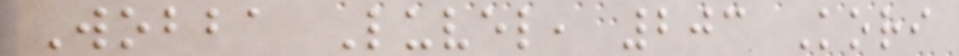Wobba Luvel, 203 Kori
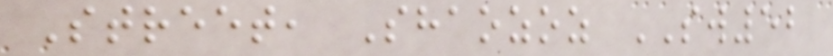Street, Shaozoz SW52
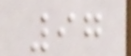97
